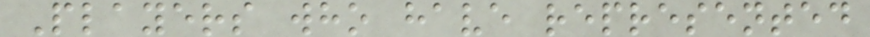Players who have represented
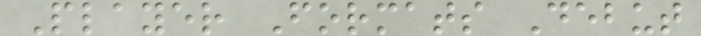Player Formats Debut
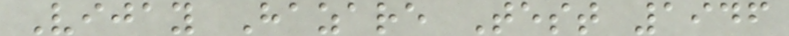Vijay Hazare Test 1946
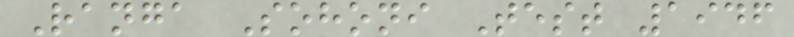Ranga Sohoni Test 1946
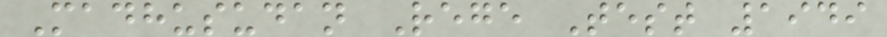Madhusudan Rege Test 1949
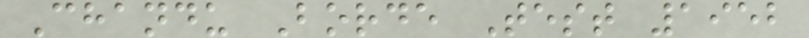Chandu Borde Test 1952
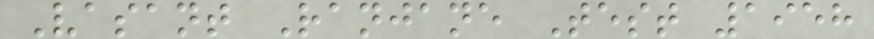Vasant Ranjane Test 1958
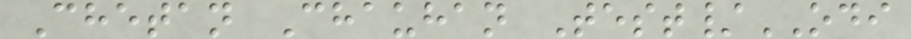Chetan Chauhan Test/ODI
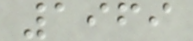1969
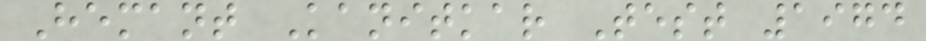Hemant Kanitkar Test 1974
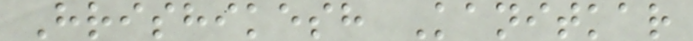Hrishikesh Kanitkar
